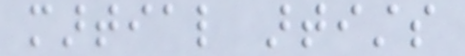martial artists
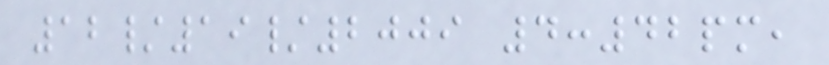12/19/2009 4:42pm,
